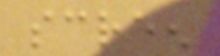screen
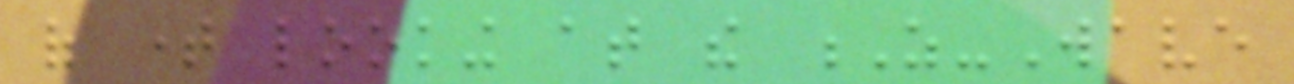of time looking at the Z-Wave
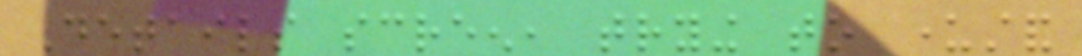Details screen, trying to understand
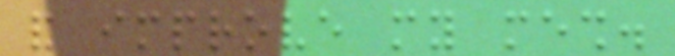and improve my mesh.
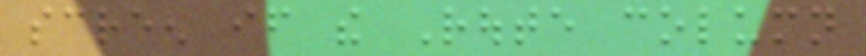screen if the Route column
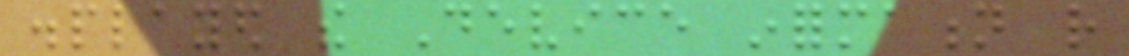displayed the Device information rather
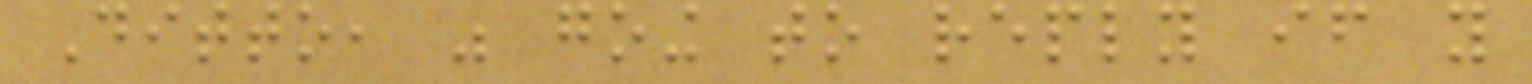Ditto, was going to reply if you
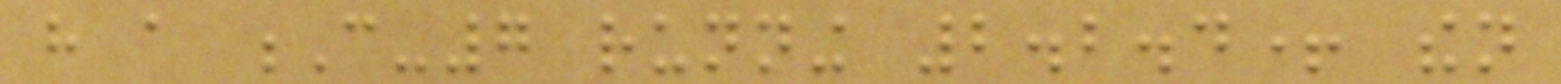have a C-7 running 2.2.4+ then
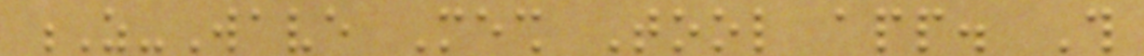Z-Wave Mesh Tool app. This
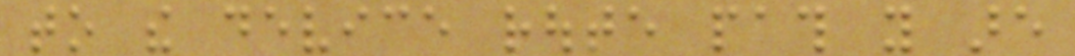to the device route path you are
